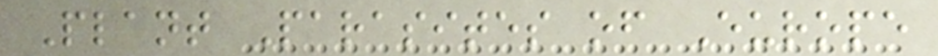Plant Parasites of Europe
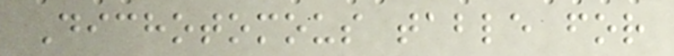Dichotomous table for
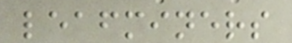leafminers
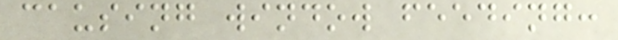causing window feeding:
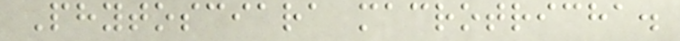Phytosciara macrotricha.
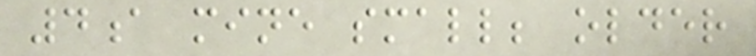4a mine small; older
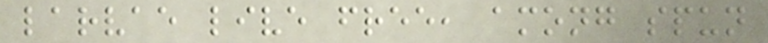larvae live free, among spun
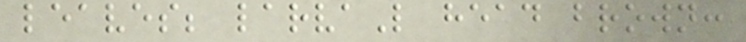leaves; larvaL head brown:
